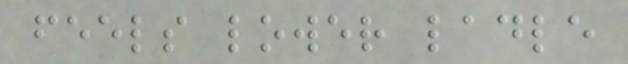feels lower ladle
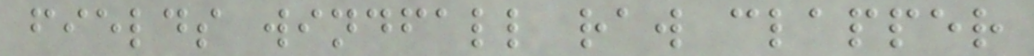fields windfall raw clapper
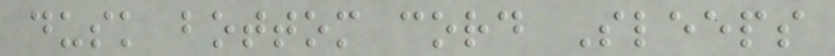dusk bottom cord Sleeps
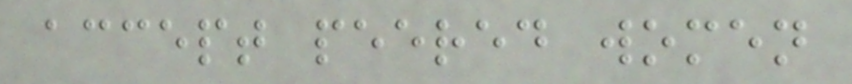accept peered women
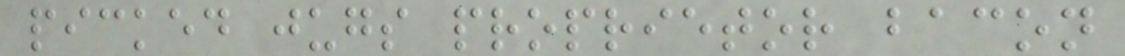picked jugs proprietor bacon
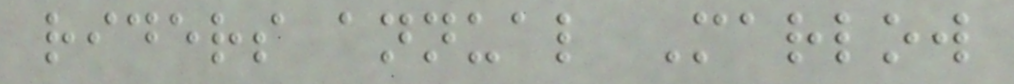riders annual Marlow
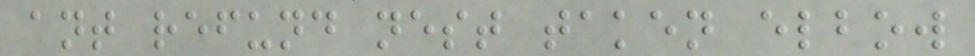ant refund nest taken elbow
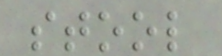stool
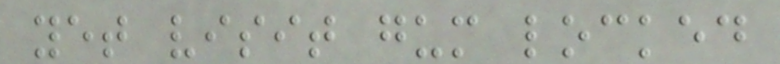yet visit gum locked
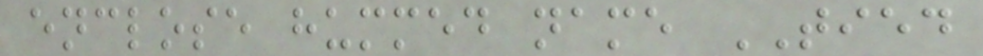enclose hummed name TIED
